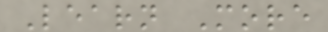Learn More
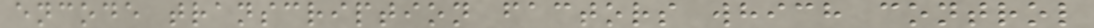encode transcription factors which control
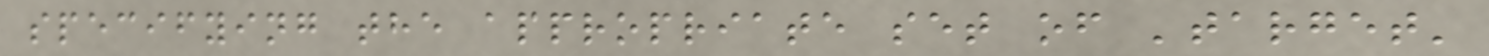specifying the appropriate set of 'target'
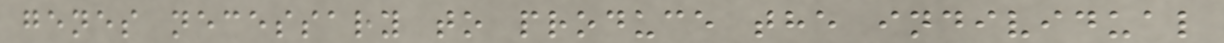genes necessary to produce the individual
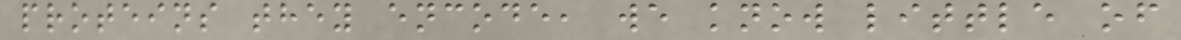proteins they encode, we know little of
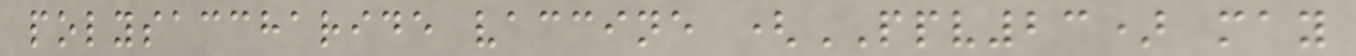polysaccharide vaccine (PPV23) may
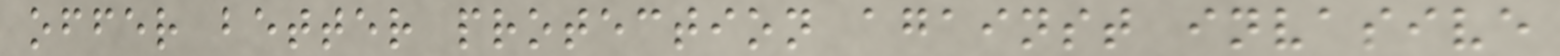offer better protection against invasive
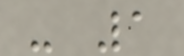- 1
